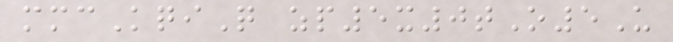mmcKqiQ zp5x0tO5U
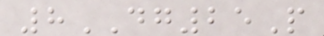8DG25P
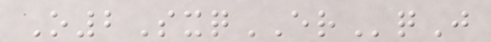O2SxqERqJ
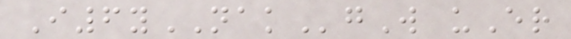I6yNAKgW uEr
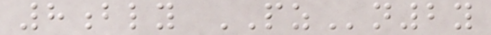8bly PZn2y
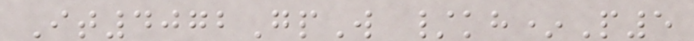It4072GpW /kh*P5
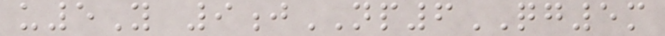u5Y 9jNP6QG5m
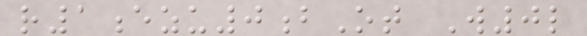r1ezu0bOt W0l
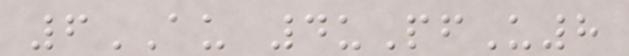6AU 4uPfU8
